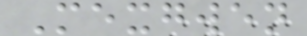Mexgwen
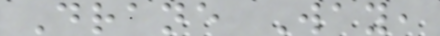Drane Way,
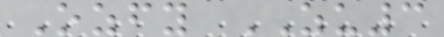Ozfy ZU3
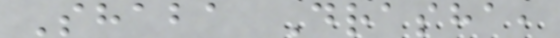Shaba Drasha,
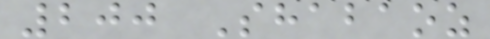200 Shabaoz
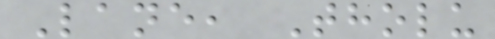Lane, Tholu
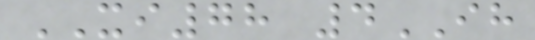XI78 4IH
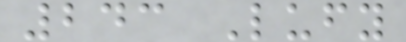243 Lufy
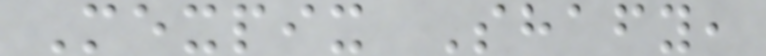Mexpix Shafy,
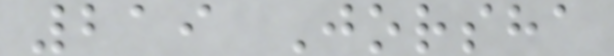219 Jorsha
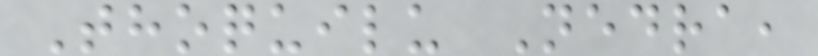Thoquilu Nedra,
